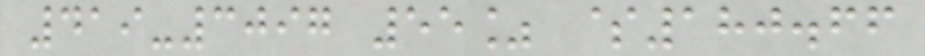419-3097 55% $180.66
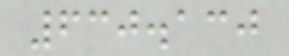630.130
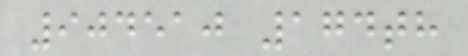904510 174th
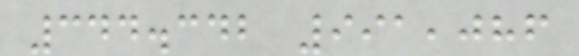344.342 991,086
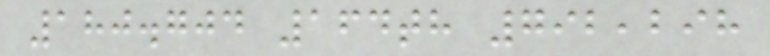180.704 164th 792,298
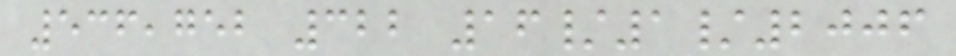536,752 322 16/1/2006
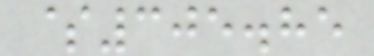$305.85
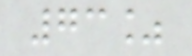73%
